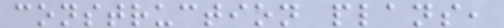construction plans,
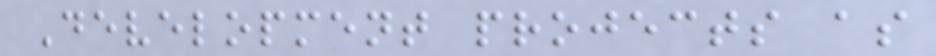Development projects as
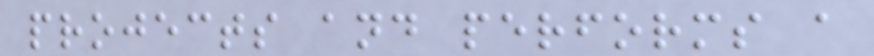projects and performs a
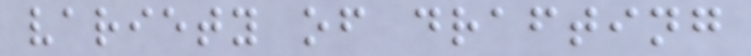variety of drafting
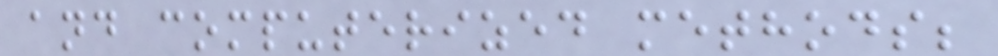and computerized methods;
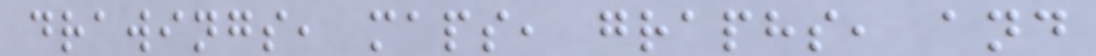drawings, maps, graphs, and
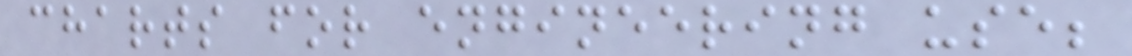charts for engineering use;
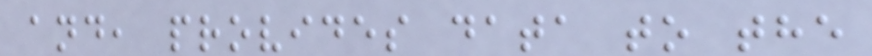and, provides data to the
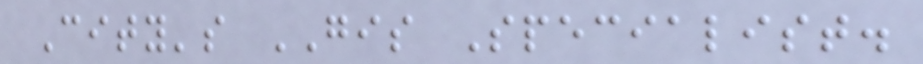City's GIS Specialist.
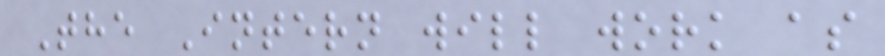The Intern will work as
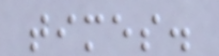times.
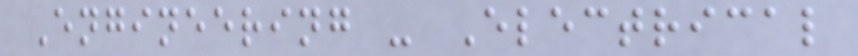Engineering - Electrical
